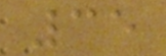35
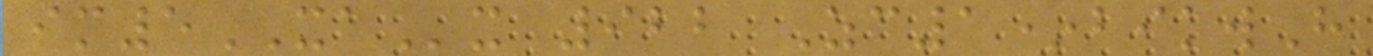im5XAx 922 Zc1*bikwH
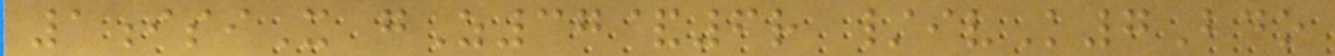1isiX gZ37&6r /ivK7Bdo
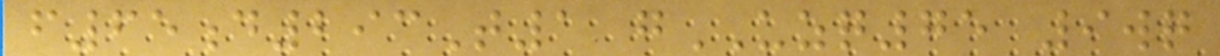f65d293T1 gUZQ75 9wq
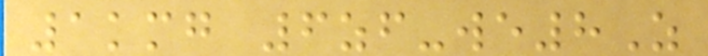1kmg 6zf-we8Z
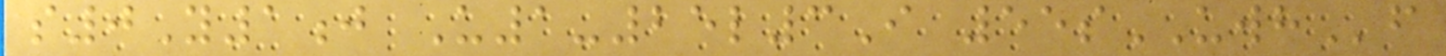s0Y1j U1-25l3I 55sUWHf
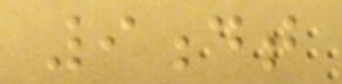9dt
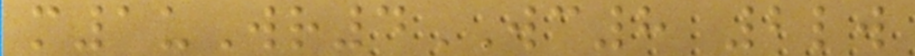m1uWr4WC8 2lw
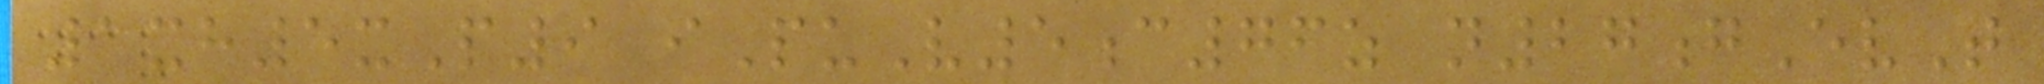1xh5xP9 iPuV5c76z n27gEvT
